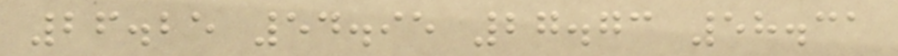26.25 54.95 27.73 58.31
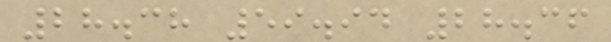28.38 59.94 28.36
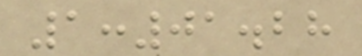1:01.28
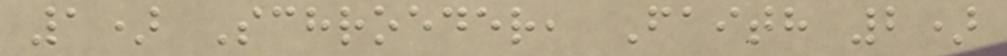1) Schroeder, Faith 2)
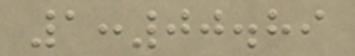1:00.89
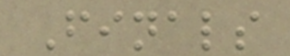Finals
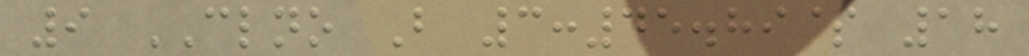9 CLNO B 3:45.89$ 18
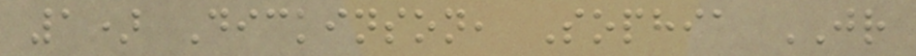1) Dickinson, Sophia JR
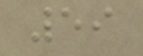59
